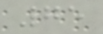75
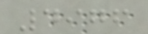4976
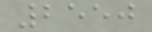2550
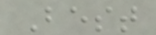Best
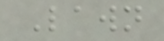Lawn
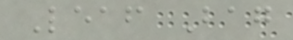Leaf Bag
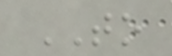TO
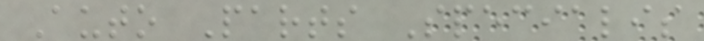Auto Parts Specialis
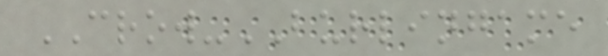CROW-BURLINGAME
